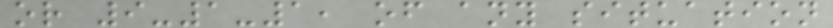or 9-1-1, of any situation
